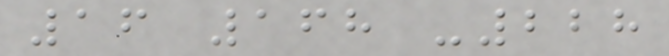16 168 -228
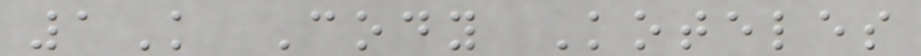1K Cody Koteles
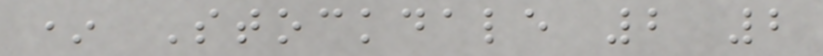* Stockdale 2 2
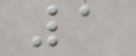1
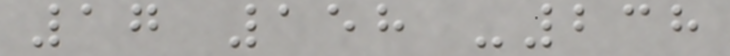17 158 -238
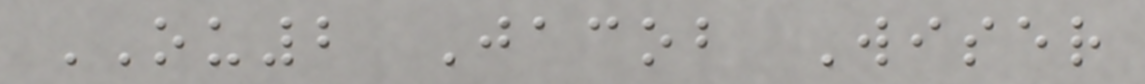OU2 Jacob Wiser
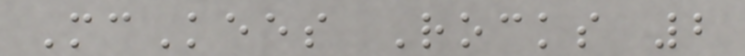McKees Rocks 2
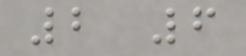2 6
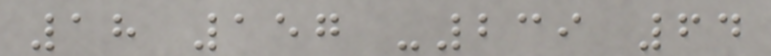18 157 -239 64
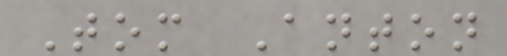Tom Anton
